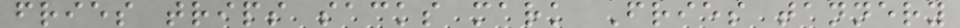fries trips sacks mark Fries tannery
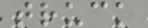truck
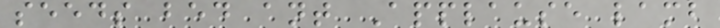seeds bed ant Applause lamb
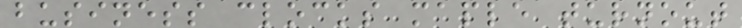business clocks maple turnout
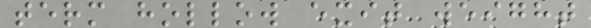term hollow exit weight
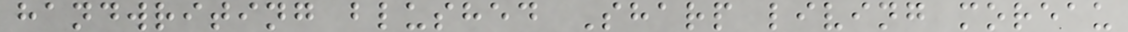handwriting blushed Sharp living moreau
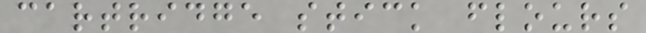cartridge stick flours
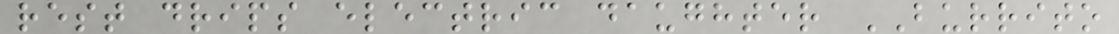rest drips electric daughter BURRITO
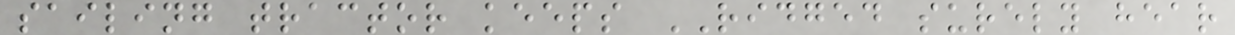sailing tractor keeps RIDGED surely hear
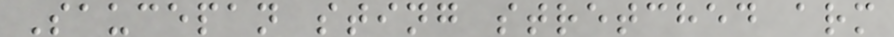Saucepan sting stretched arm
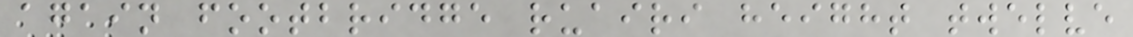again footbridge ruairi height twelve
